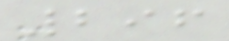296
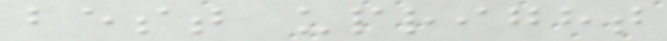best upright
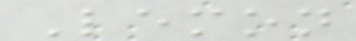Lemon
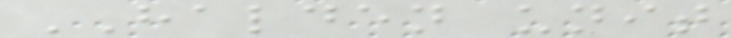HALDEN unit
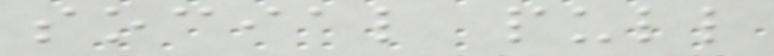social pull
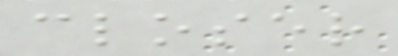closer
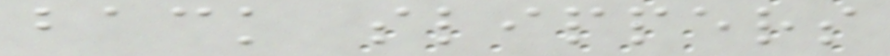back slippers
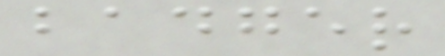badger
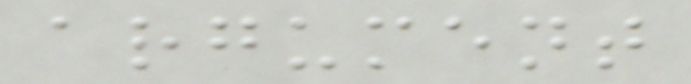argument
